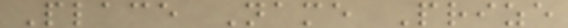Place Name Prize
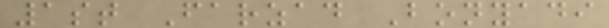1st Farzad Bonyadi
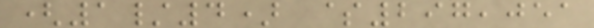(1/4) $297,051
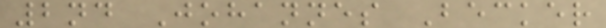2nd Johannes Becker
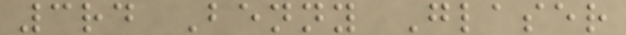3rd Benny Glaser
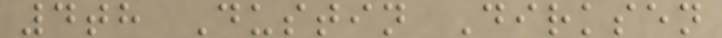4th Dustin Dirksen
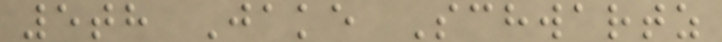5th Jake Schwartz
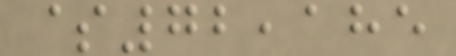$72,185
